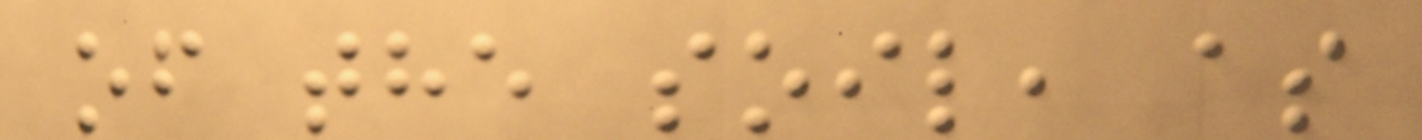of the soil, as
